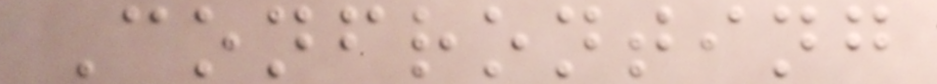Confronting
